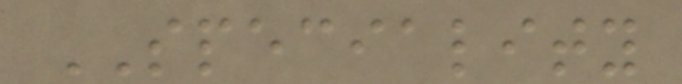SPECIALITY
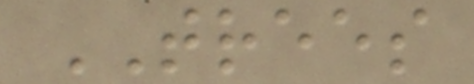TREES
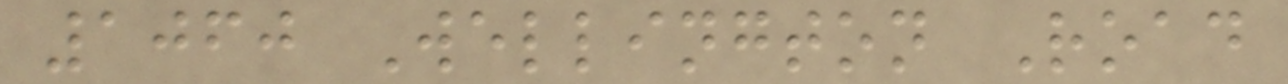1060 Wellington Road
